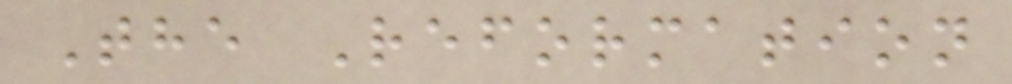The Reformation
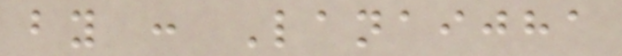by : Lanaijha
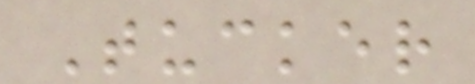Tucker
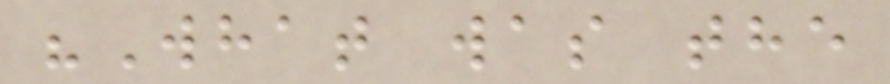"What was the
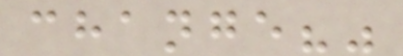change?"
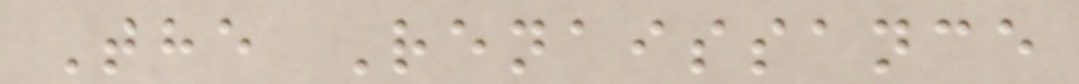The Renaissance
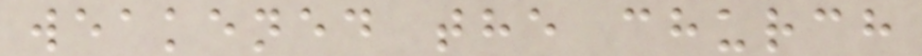weakened the church
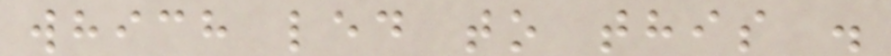which led to this .
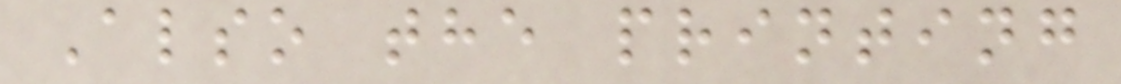Also the printing
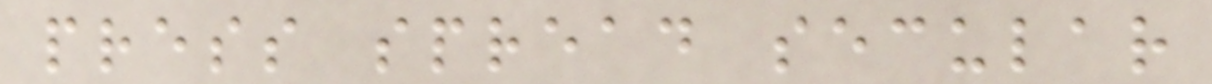press spread secular
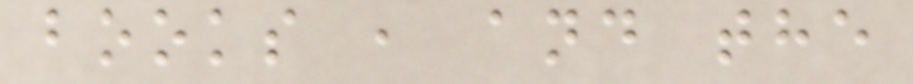books , and the
